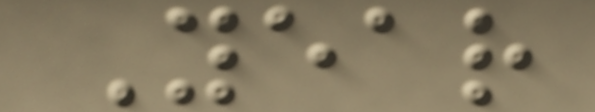Year
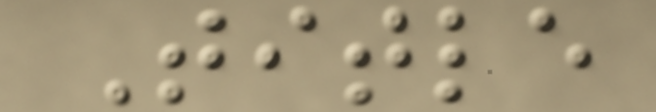Title
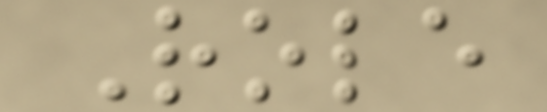Role
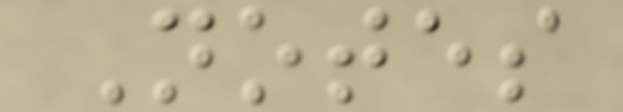Notes
